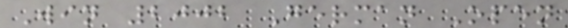Win 2002 German Open
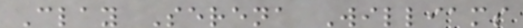Clay Serena Williams
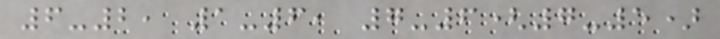6-2, 1-6, 7-6(7-5)
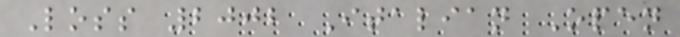Loss 2002 Italian Open
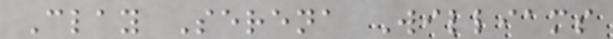Clay Serena Williams
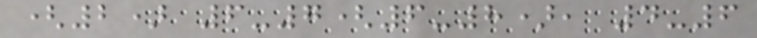(2) 6-7(6-8), 4-6
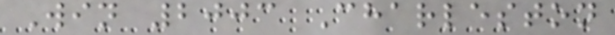Win 2003 Charleston
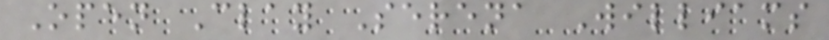Open Clay Serena Williams
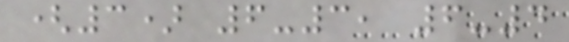(3) 6-3, 6-4
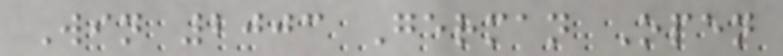Win 2003 German Open
